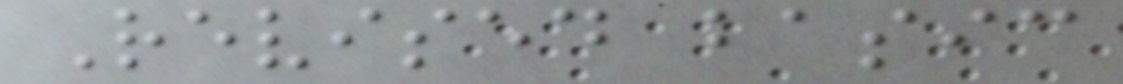Revised basic
